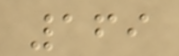169
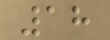18
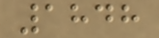1848
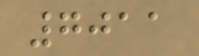7011
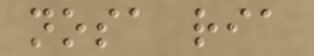nosa ria
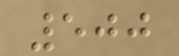500
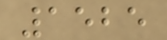1525
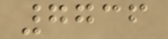7736
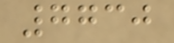7730
